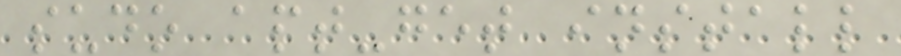sudo apt-get install
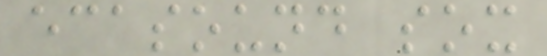ecasound sox
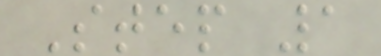Step 1
